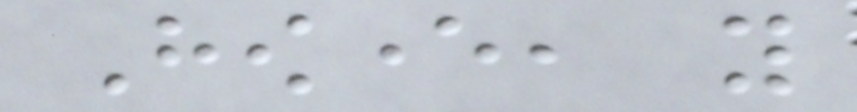However, you
